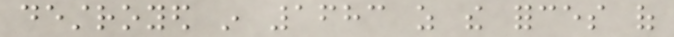destroyed in 1683 as the forces of
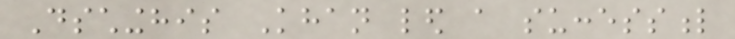Dschinghis Khan led a successful
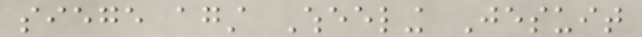siege against Wheeling Jesuit
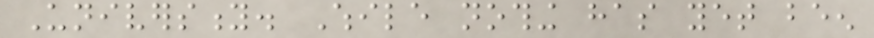University. While nothing has yet been
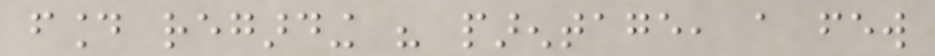found regarding his parentage, a few
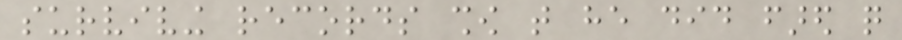surviving records show that he did fared quite
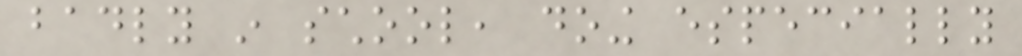badly in school, doing especially
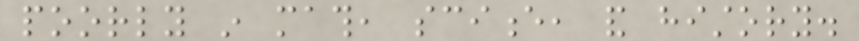poorly in math, science, and history.
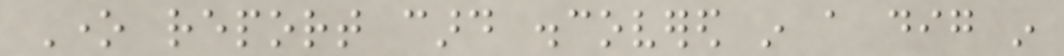One report card discovered in a dig in
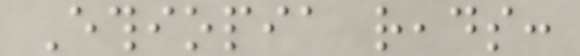Ethiopia reads:
